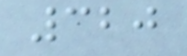320
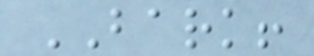BARK!
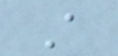A
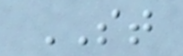ST
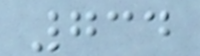734
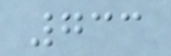733
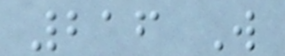216 W
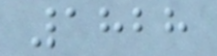1828
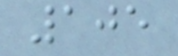105
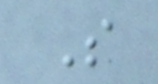S
